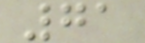71
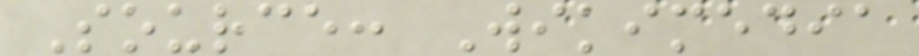Source: Wikimedia
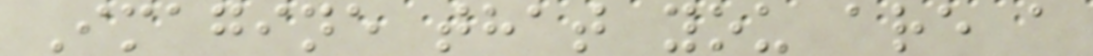Imagine that you are a
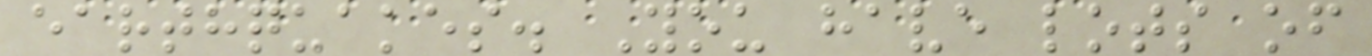earthquakes. You have lots of
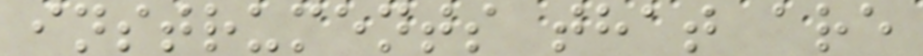instruments that are
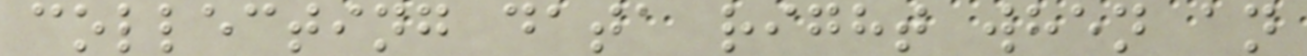collecting data right when an
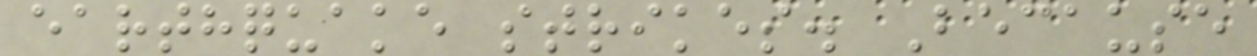earthquake strikes. Because
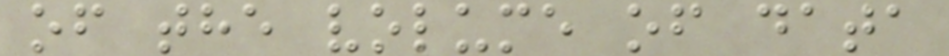of the volume of data
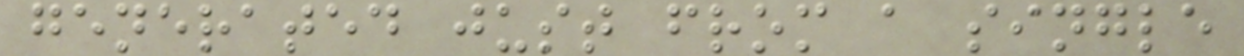generated just from a single
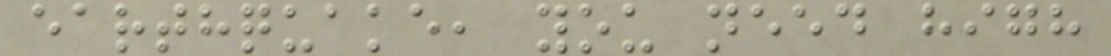earthquake, you need high
